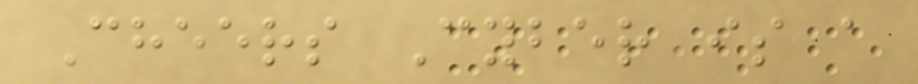Cheers Cyber is a
